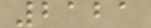2121
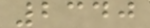2340
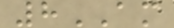8AM
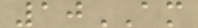10AM
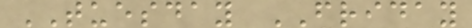TUESDAY FRIDAY
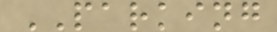PARKING
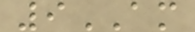9AM
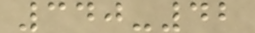340-42
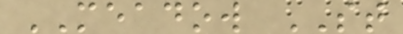MEADOW ST
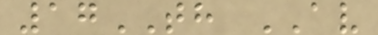17TH AV
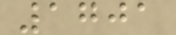1701
